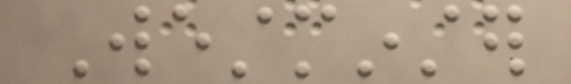Westminster
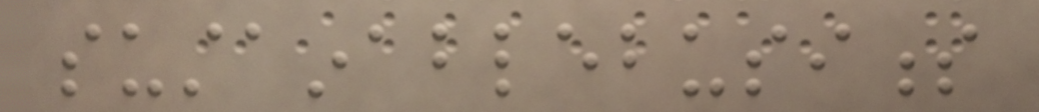sustainablebusiness
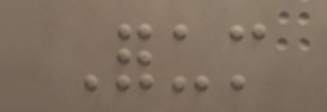Forum
